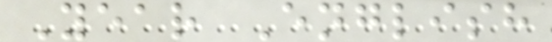Year English
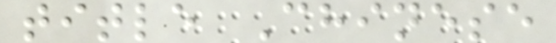title Chinese
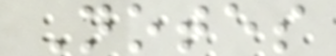Notes
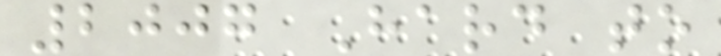2007 Hard to
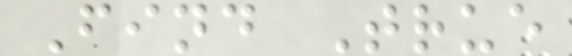Find True
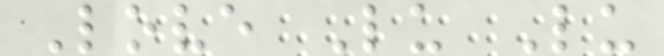Love Lu Lu
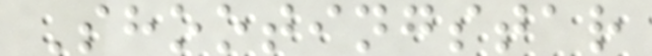Shootingstar
